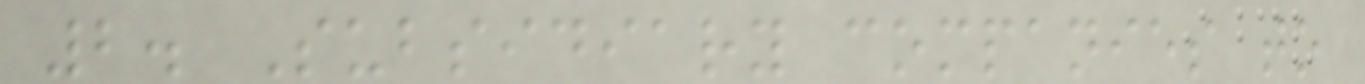2. Subsidiary companies to
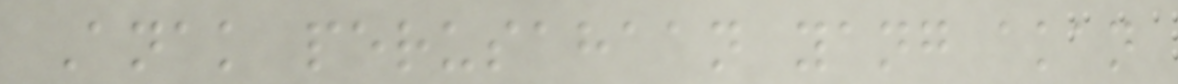Anak perusahaan yang akan
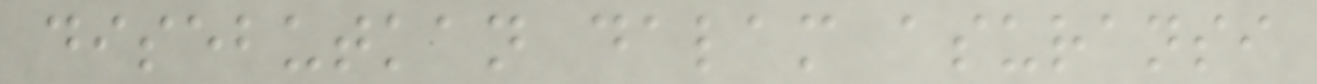disebutkan dalam asuransi
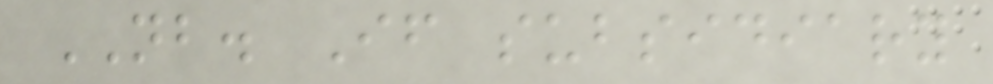NB. If subsidiary
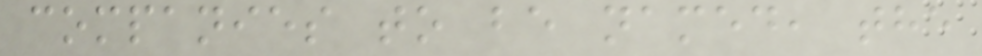companies to be named, the
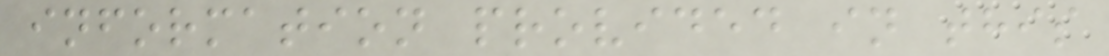information provided in this
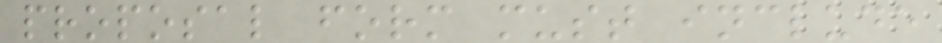proposal form must include
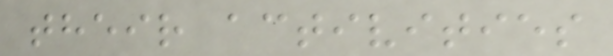their activities
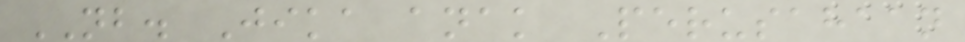NB. Jika anak Perusahaan
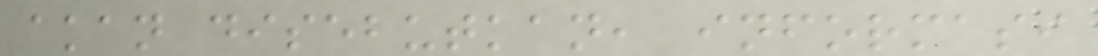akan disebutkan, informasi
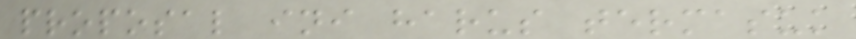proposal ini harus termasuk
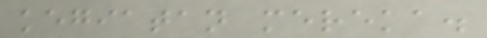kegiatan mereka.
